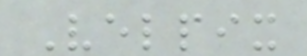Velpix
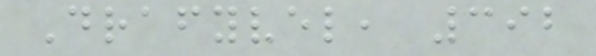Drafyvel, 392
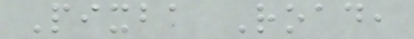Pixba Road,
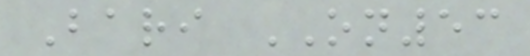Bari ON53
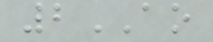2AO
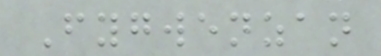Fygwenzan
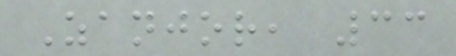Zanjor, 33
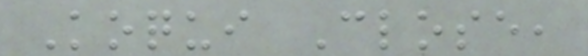Koqui Close,
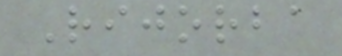Rijorba
